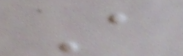A
